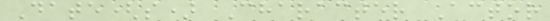Date(s) Character Actor
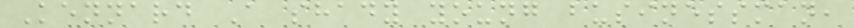Kennard A shady young businessman,
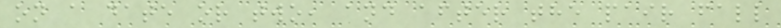on a date or two, and after the pair fall
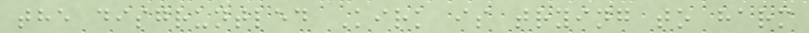the disgruntled Kirk is trying to harm
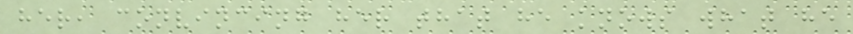her, convincing her that he knows what he
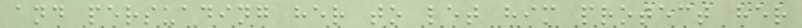and persuading her to let him protect her
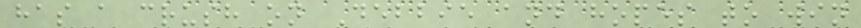has a crush on Debbie and hopes to win
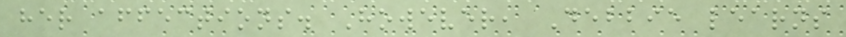her affections. However, Debbie learns
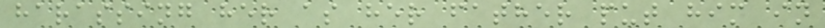harassing her as her father put him in
